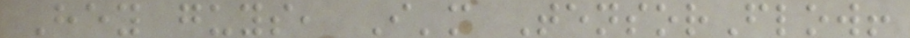Hey guys, I'm TensorFlow!
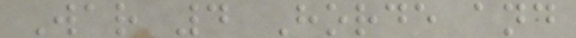War 4 Horde and
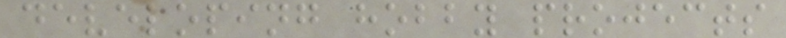developing hobby projects
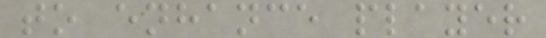to enhance player
